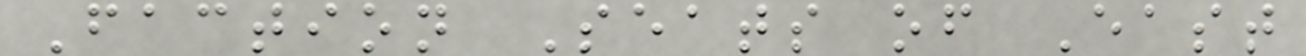Faction Seats of East
